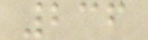236
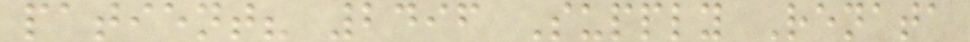patient? 2496 Supply Renata
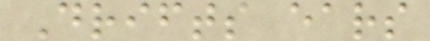Drifts ears
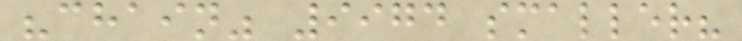"chain" 9974 smaller?
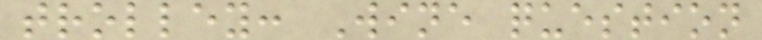trolley: Wine question
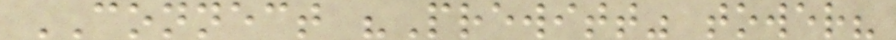CONNECT "Prewitt" tower?
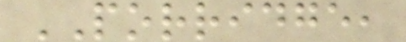PORRIDGE,
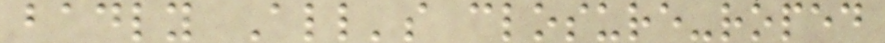badly All's closure-roped
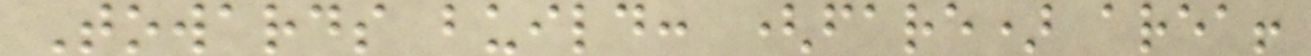Towards build: (fare) area!
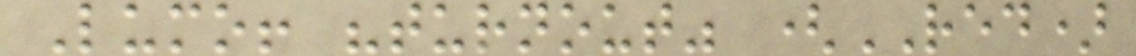Lumo! "turnout" (RED)
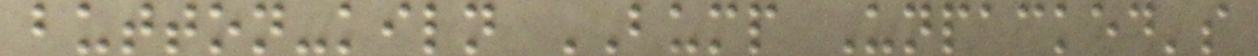button-kiln BUMP Unpacked's
